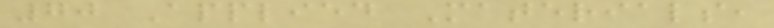70 Applied Materials,
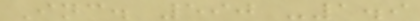Inc. 590 -1.9
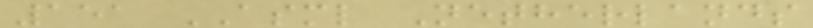151 ASML Netherlands
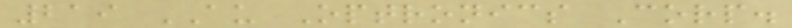219 AU Optronics Corp.
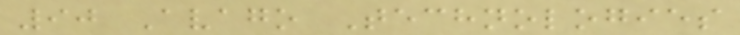90 Avago Technologies
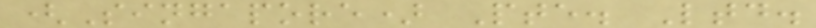(Singapore) Pte. Ltd.
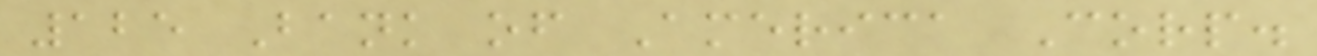125 Bank of America Corp.
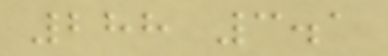288 3.1
